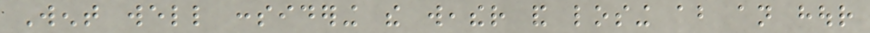Went well considering the weather and losing about an hour
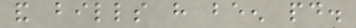and bills have been paid.
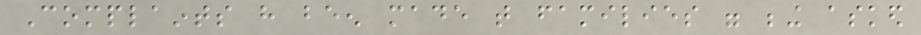Complaints have been made that families were being asked
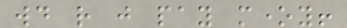would rather just pay money!
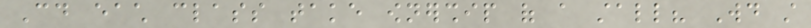Could each class take ownership of a stall? Would still
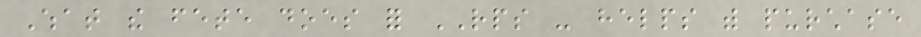What the fete does for RPS - helps with purchase
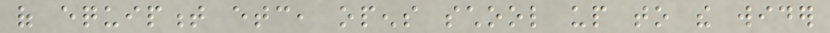of equipment etc, opens school up to the wider
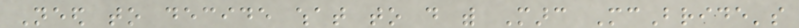Need to decide what to do with Marc McBride's
